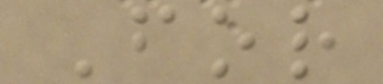For
